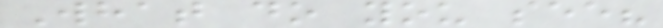What do you see?
